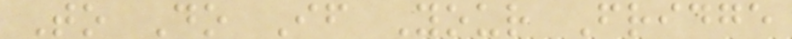To Do If Your Fridge
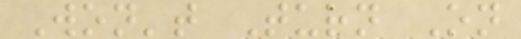Won't Turn On
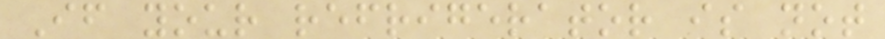If your refrigerator is not
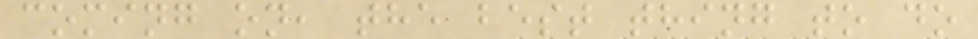coming on, the best thing to do
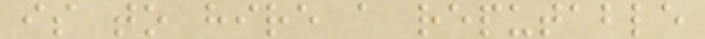is to hire a reputable
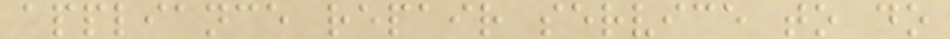appliance repair service to do
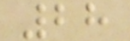28
